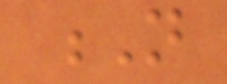N
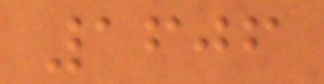1606
